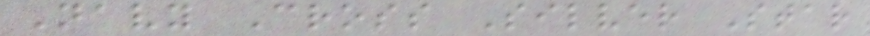Navy Cross Silver Star
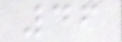46
